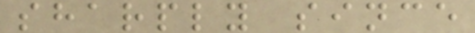sharply since
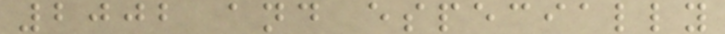2002 and especially
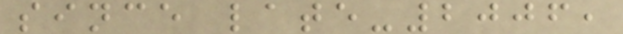since late-2006,
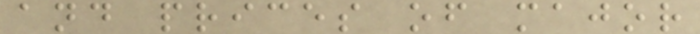and prices of major
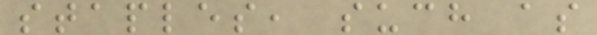staples, such as
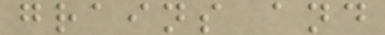grains and
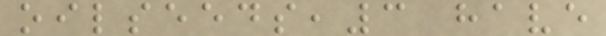oilseeds,3 have
